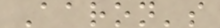Aaron's
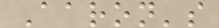Aaron's
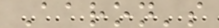Aaron's
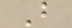B
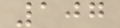107
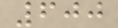600
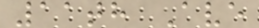11th Ave
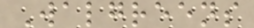Walgreens
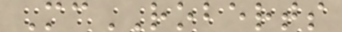McROBERTS
